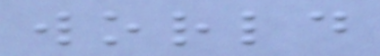world
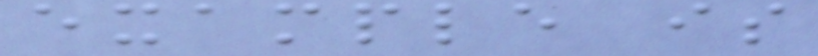example is
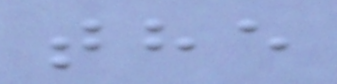the
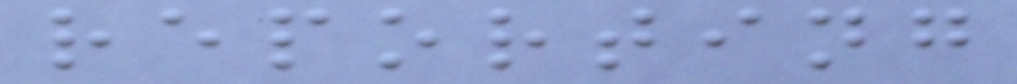reporting
